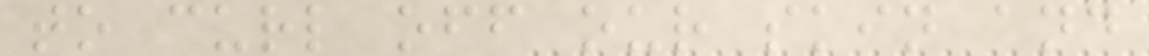to curl off our skin and
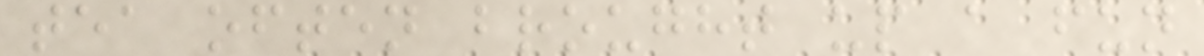tea often brought up a fun
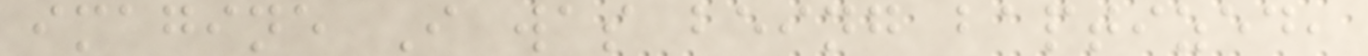imagine I was being baptized,
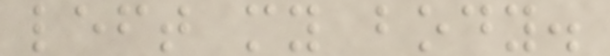left my body.
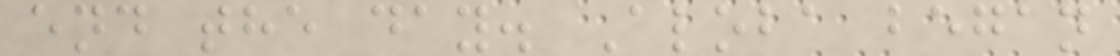end the day. Aloba began
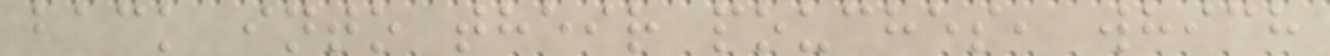back into their pouches, which
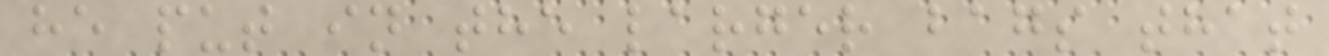he put in the larger bags that
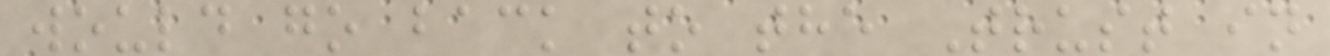would go back to the Trust in
